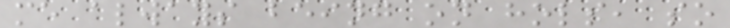me always being on hols, so
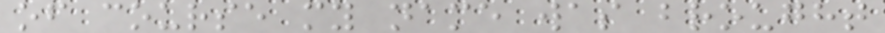of course my name was brought
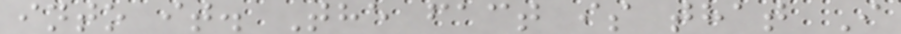into it. The fact is that I
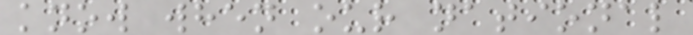know when our national
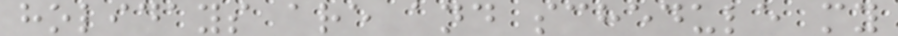holidays are and schedule my
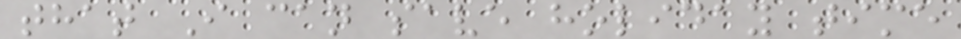that I can save holiday time
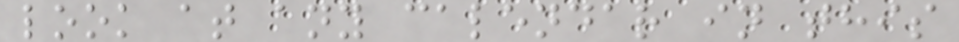look at any calendar in this
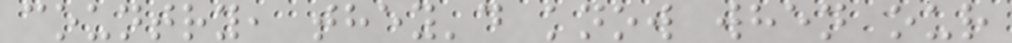country, they'd know when our
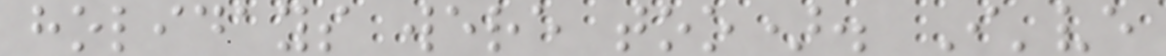holidays were too). I've
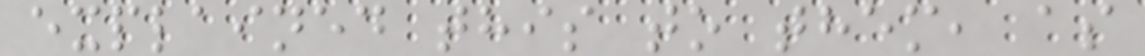explained this to them, as
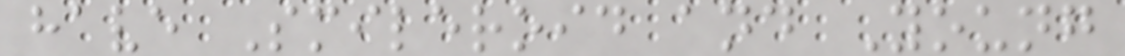have Smileroid and Young
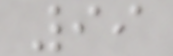99
